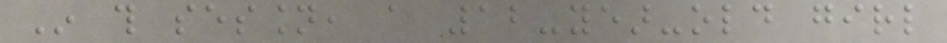In this session, a 12-year-old girl
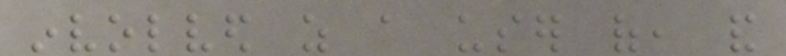involved as a user of, and
